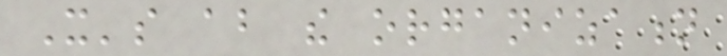It's about the organization
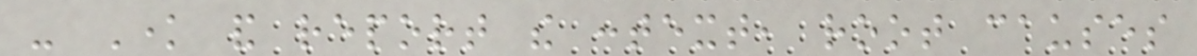- Know and report the context, root causes
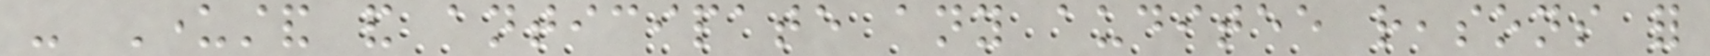- Understand and anticipate any auditee reasons for
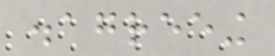disagreeing
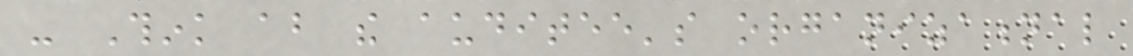- Think about the auditee's organizational
